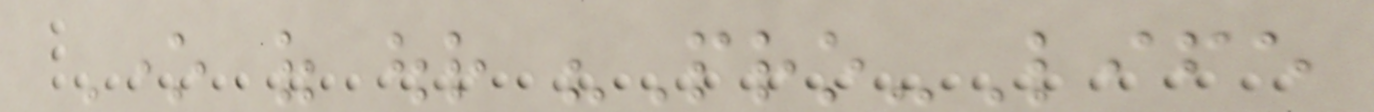One of our "Pro-Life
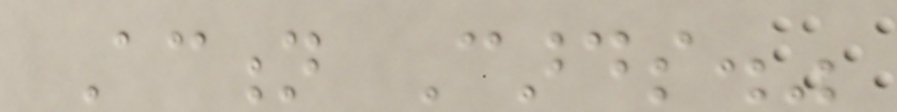Action Cards."
